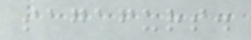sagafurs.
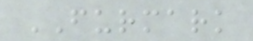FURMARK
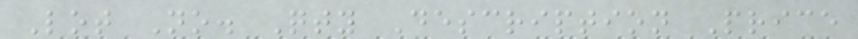Lot No. Qty Description Price
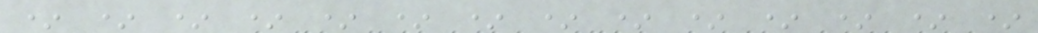* * * * * * * * * * * * * *
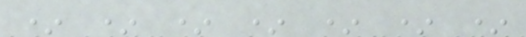* * * * * * *
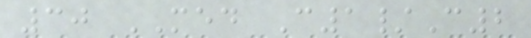30 MED C1/C2
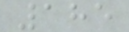185
